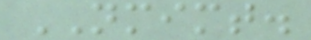NMIMT.
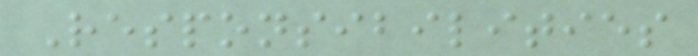Responsibilities
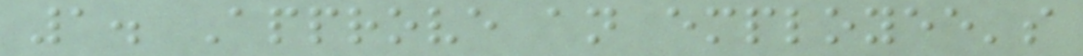1. Approve an employee's
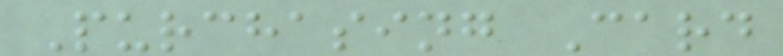Purchasing Card
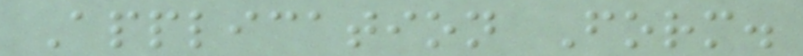Application Form.
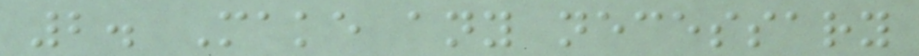2. Make any necessary
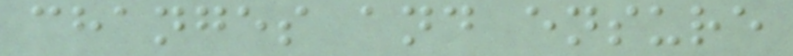changes and ensure
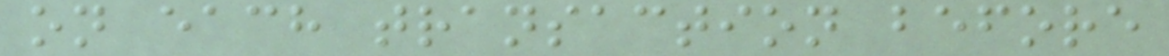on each transaction before
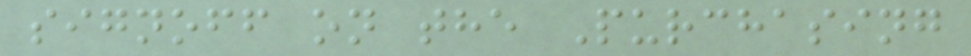signoff on the Purchasing
